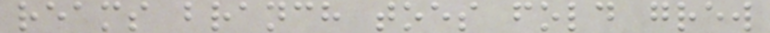reams branch toes fold grew
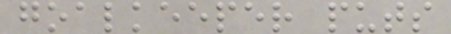goalkeeper puts
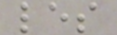les
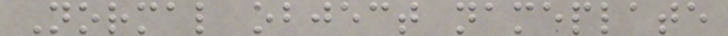Normal object nameplate
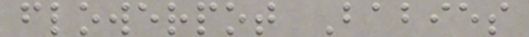flowerpot Babies
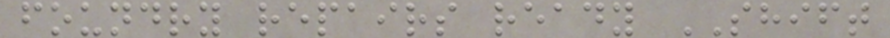foundry repairs ready SHIFT
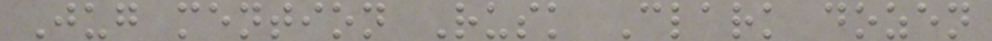Jug mention Rusk Clark dozen
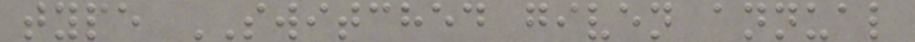type SWITCHED given annual
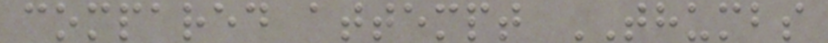compared attempt THUMBS
